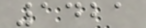1421
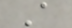A
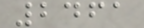2461
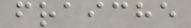fraiche
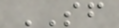SF
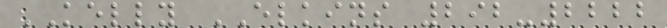KELLY ELKINS 292-2222
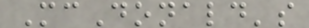McDonald's
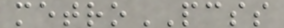metroPCSS
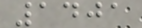1401
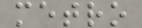metro
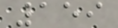159
